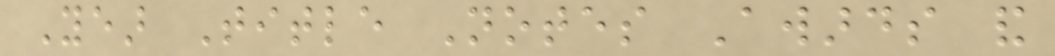Year Title Notes Awards and
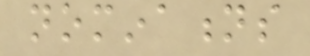nominations
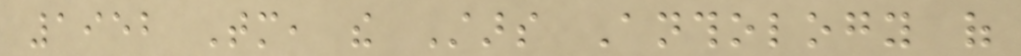1952 Tomorrow, the Stars Anthology of
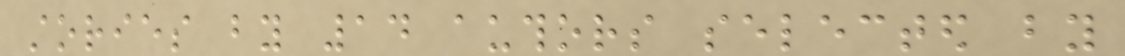stories by 14 authors selected by
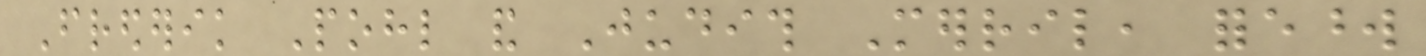Frederik Pohl and Judith Merril, foreword
